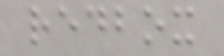redbox
